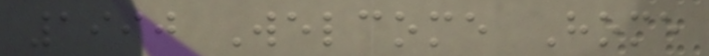1990 Welcome Home
